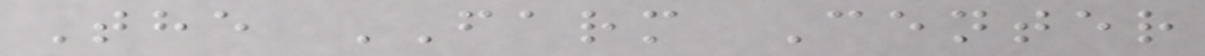The FARM Center
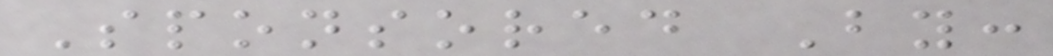Sponsored By:
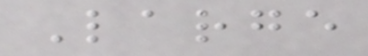Large
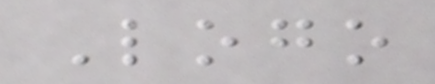Logo
